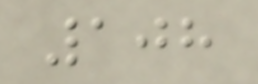108
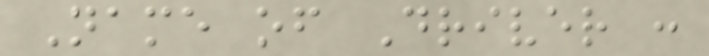Name of Driver :
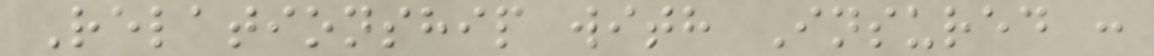Relationship with Insured :
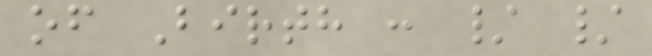of Birth : / /
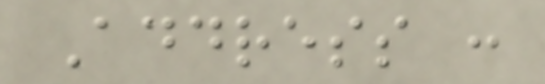Address :
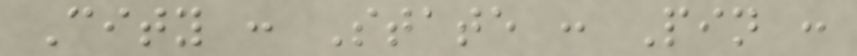City : State : Pin :
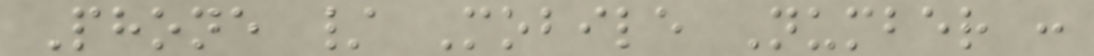Phone / Mobile Number :
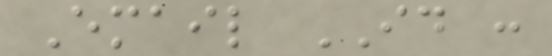Email ID :
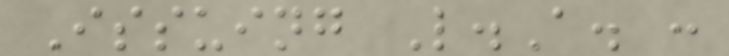Issuing L.A. :
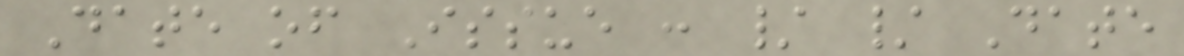Date of Issue : / / Date
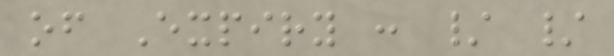of Expiry : / /
